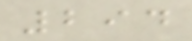294
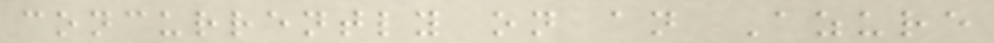concurrently on an Azure
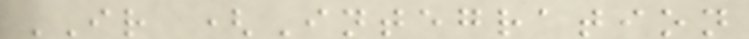IR (Integration
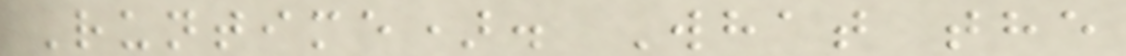Runtime). What the
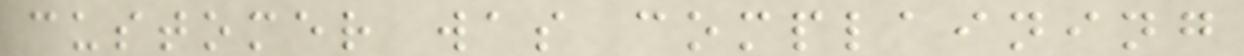customer was complaining
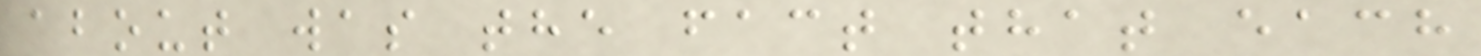about was the fact that each
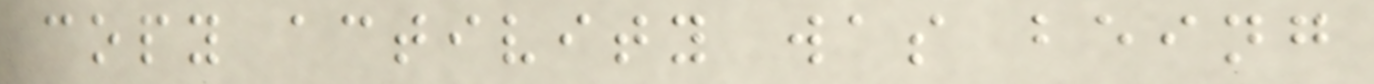copy activity was being
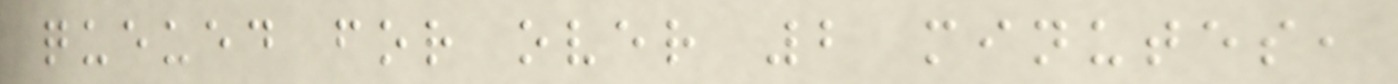queued for over 2 minutes,
